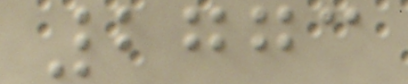2773
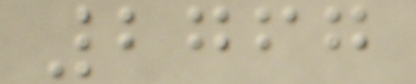2767
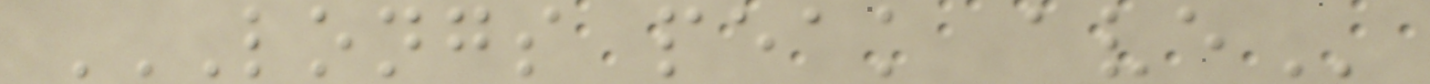LONGS PEAK AVE
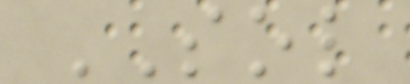SOL
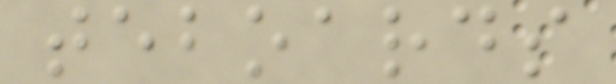teboards
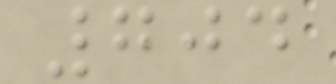704
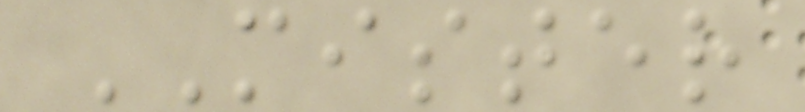MISTER
